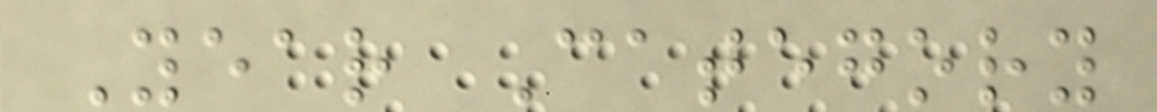Year Category
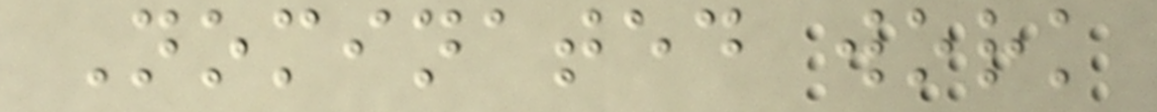Nominated work
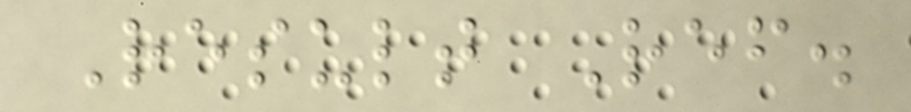Result Ref.
